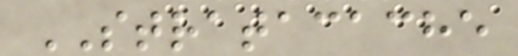STRATACACHE
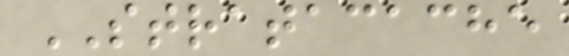STRATACACHE
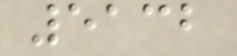5132
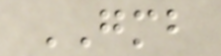GMB
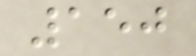150
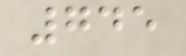745
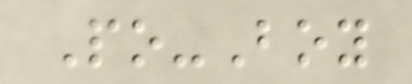Po-Boy
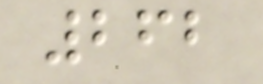262
